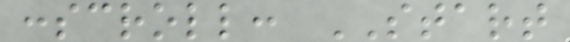:scroll: START
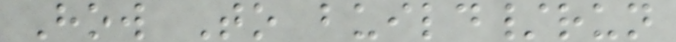How To build/run
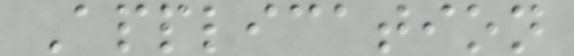Application
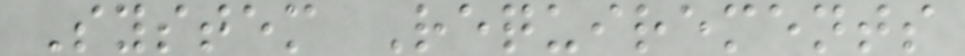System Requirements
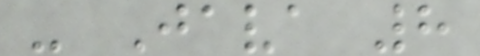- Java 8
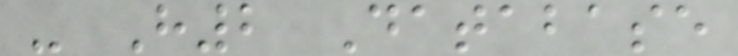- H2 Database
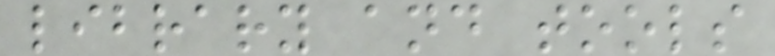library and tools
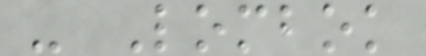- Lombok
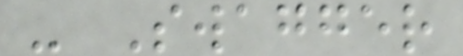- Swagger
